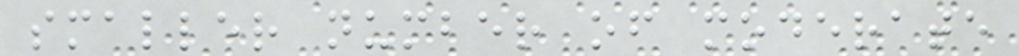smaller number of moderate
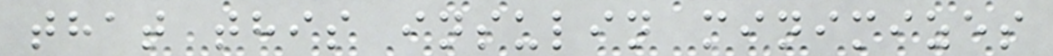that this insulin minimizes
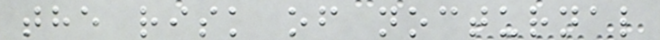the risk of nocturnal
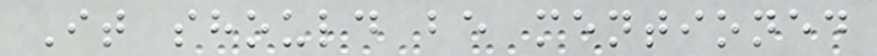It should be mentioned
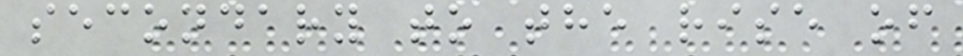secondary to the rise of
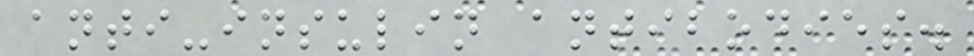anti-insulin antibodies.
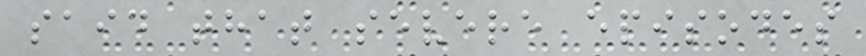said that severe episodes
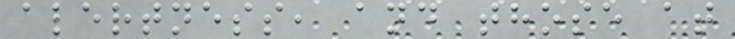alertness, and those at
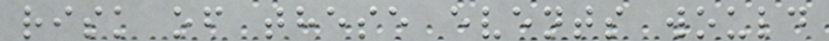risk of these events would
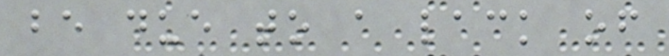be due to a lack of
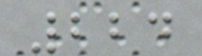224
